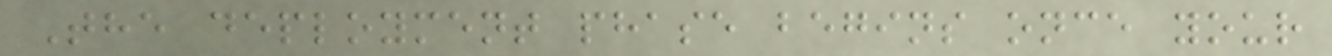The deployment phase begins once your
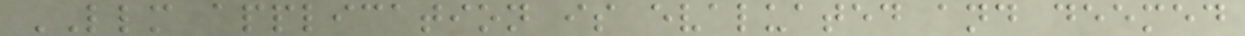LLM application is evaluated and deemed
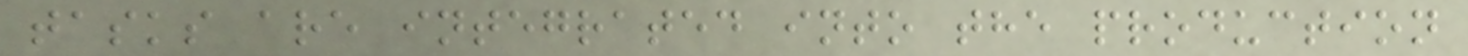tasks are integrated into the production
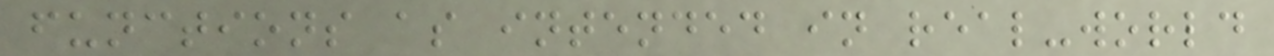functions as intended in real-world
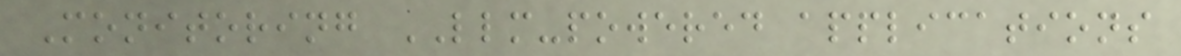Monitoring LLM-powered applications
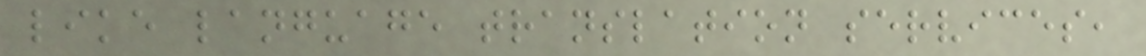like language translation services,
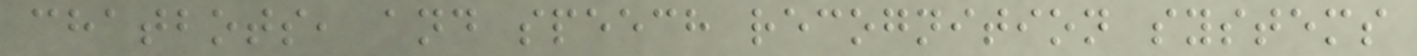chatbots, and speech recognition systems
